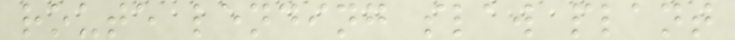route lending slaw plant
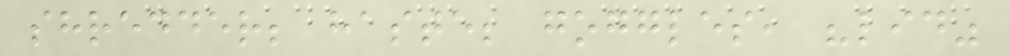shredder; haste; goggles, "lid"
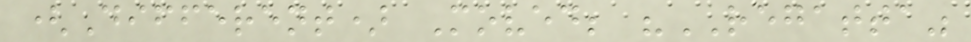(Different) Moved; "REGATTA"
